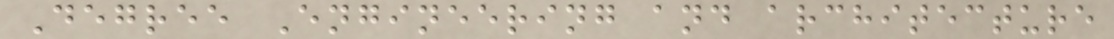Degree Engineering and architecture
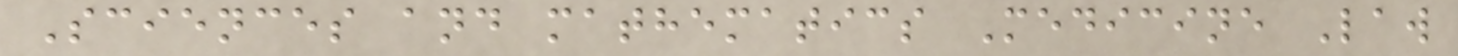Sciences and mathematics Medicine Law
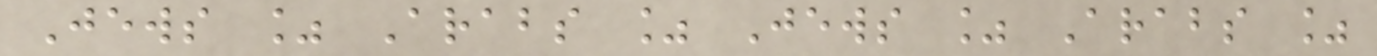Jews % Arabs % Jews % Arabs %
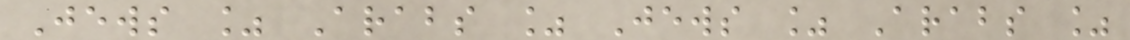Jews % Arabs % Jews % Arabs %
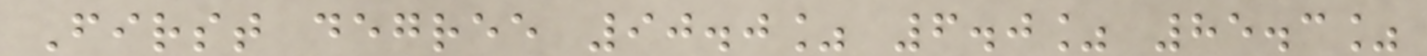First degree 90.0% 6.0% 85.3%
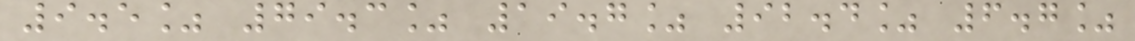9.5% 79.3% 19.7% 92.4% 6.7%
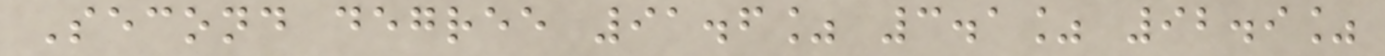Second degree 91.6% 3.1% 92.9%
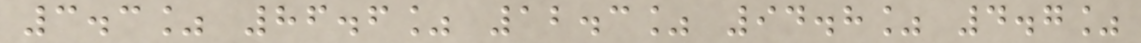3.3% 86.6% 12.3% 94.8% 4.7%
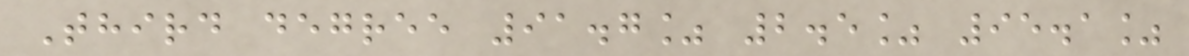Third degree 91.7% 2.5% 95.1%
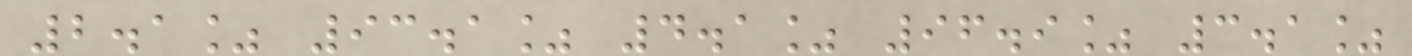2.1% 93.1% 4.1% 96.9% 3.1%
